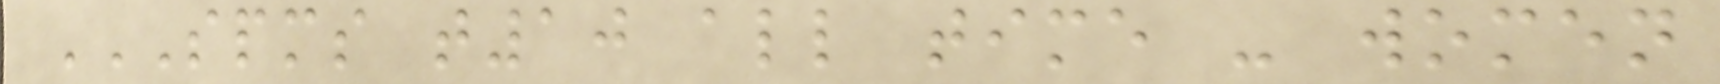SPMS T10 ALL TIME - WOMEN
